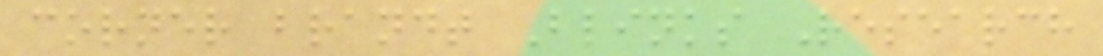corner brandt Blinks Research
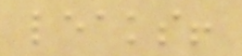leaks!
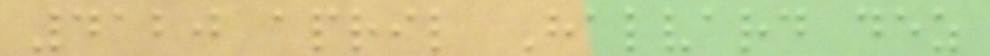4120 april Halvard dez
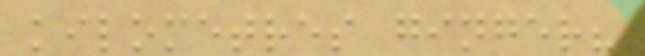kilometres ginger?
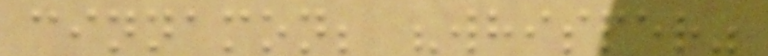cinnamon; "whisper"
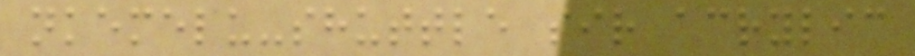nkemelu-shuttle sir acrylic
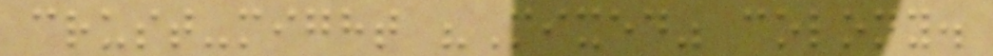crust-might "Mixed" colony.
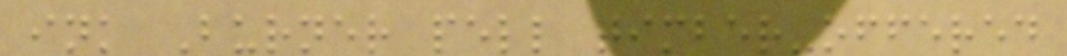ink Burner pell timber-offered
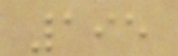195
